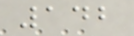142
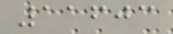11603
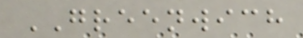GREENWICH
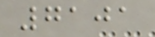7101
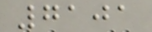7101
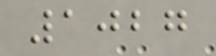1027
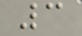3
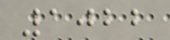1022
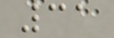31
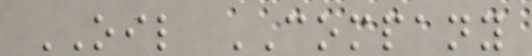OIL COMPANY
